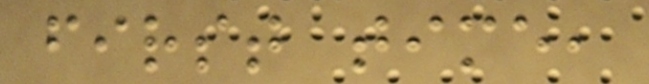first time,
